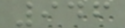946
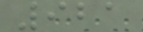921
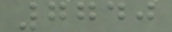7740
